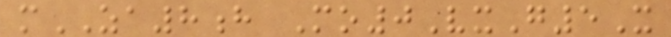mZA8h Mo0VxG5X
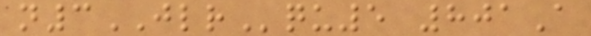n3JLRqu5 801A
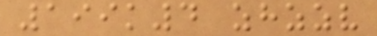199k4 zhzzv
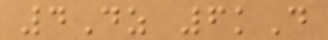4Dz 6kD
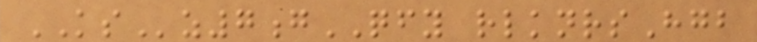KSz7gQFY rlknrsHgb
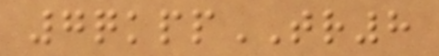7qkppTR8
